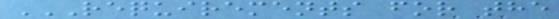REQUIREMENTS FOR THE
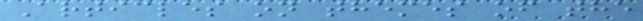Articles on themes of the
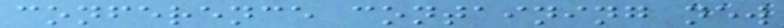conference containing new
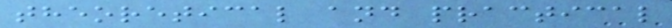theoretical and practical
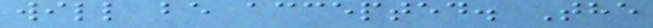will be accepted. The
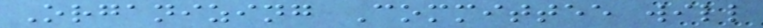Organizing Committee will
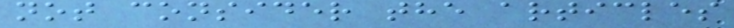not consider the articles
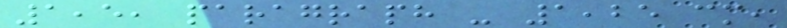1,5, paragraph - 1,25 cm,
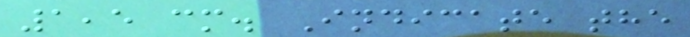1,5 cm. Indicate the
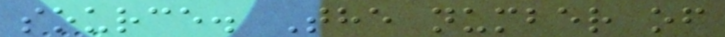source. The number of
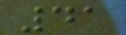41
